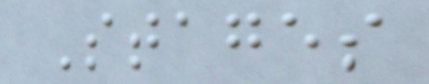Stages
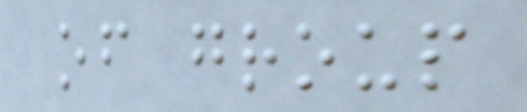of group
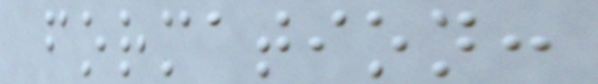formation:
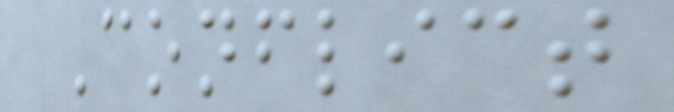Conflict
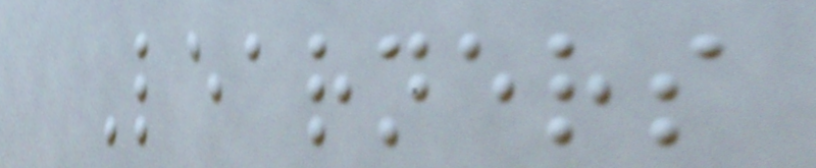Learners
